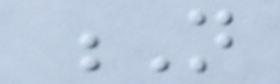N
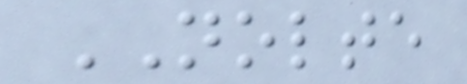NOLTE
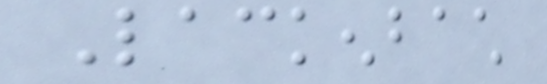Lackenbach
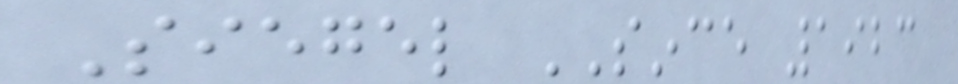Siegel SINCE 1923
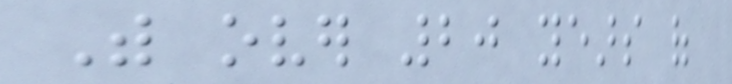With over 20 years of
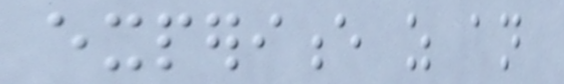experience as an
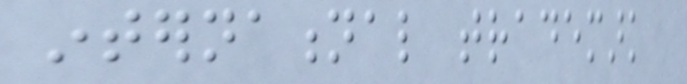international trademark
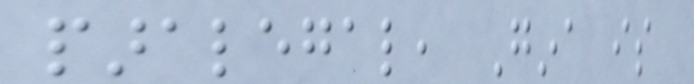paralegal, Gina is
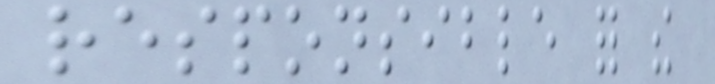responsible for the
